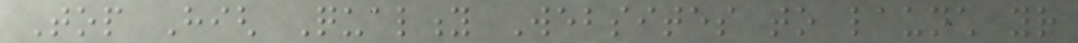Top High Quality Websites to launch your
